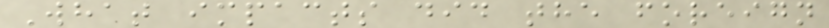What impacts did the foreign
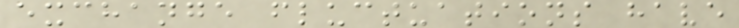exchange fluctuations have
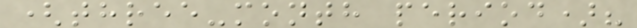(three-month period)?
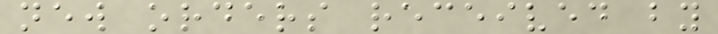new orders received by
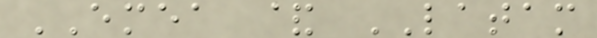EMEA & LATAM
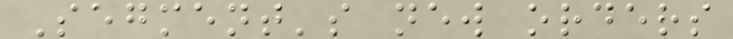Segment's new orders
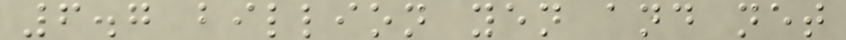6.7 billion yen and net
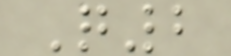Q2
